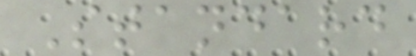Standard
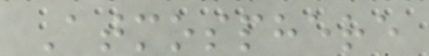Atmosphere
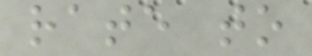rate to
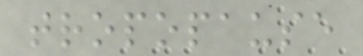tropopause
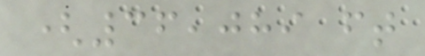(36,089 ft
